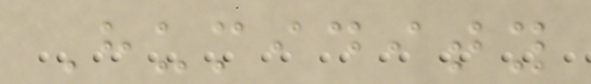Humidity
